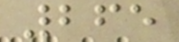265
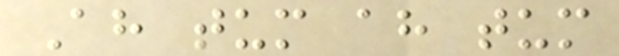Ah tum ah tum
